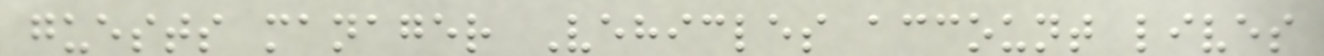guests manager Vehicles account lives
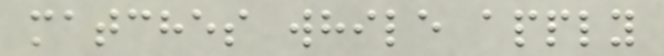matches while apply
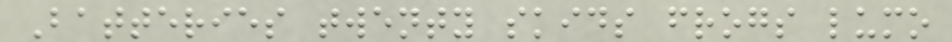Batteries twenty skids frogs lumo
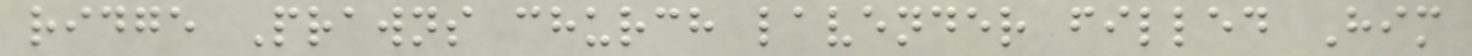ridge Prawns church lavender filled Him
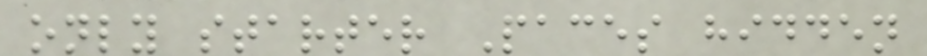only starter Paces hidden
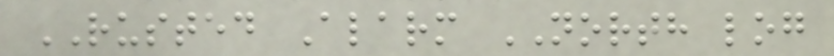RUSTED Alarm NORTH log
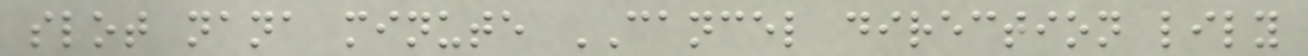slot nana minute CANCEL direction lily
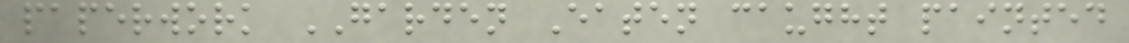paperwork GARDEN Eaten caught painted
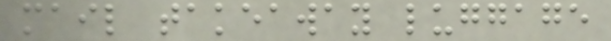mail takeaway luggage
